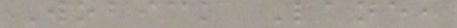Wobick Lane,
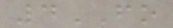4FO
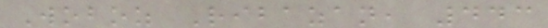Woboz Ribazan, 443
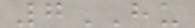7HU
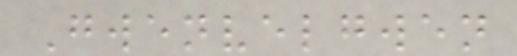Gwenvelgwen
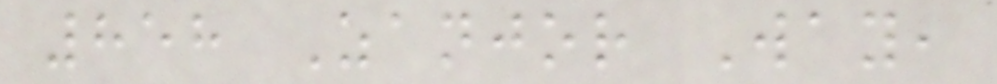858 Zanjor Way,
